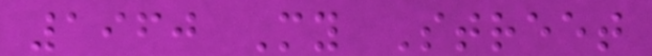1960 My Street
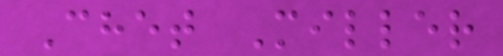Chet Miller
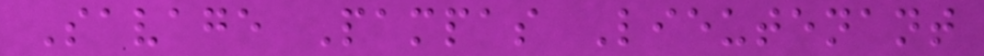Savage Pampas Lieutenant
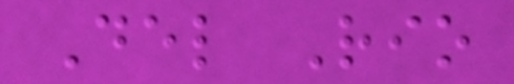Del Rio
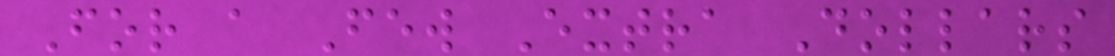For a Few Extra Dollars
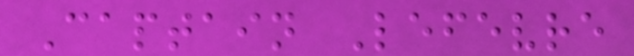Captain Lefevre
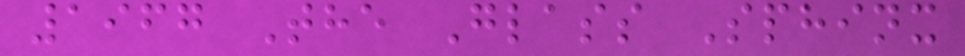1967 The Glass Sphinx
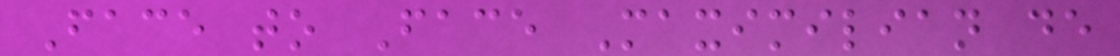Face to Face Maximilian de
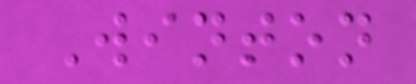Winton
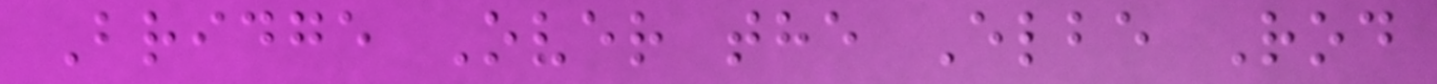Bridge Over the Elbe Rod
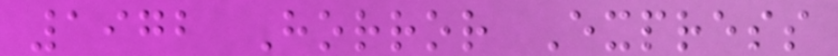1972 Horror Express
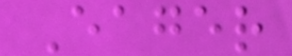Eager
